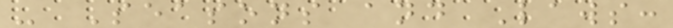- Seasons and Laws:
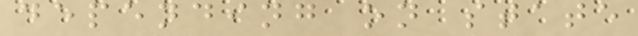depending on state
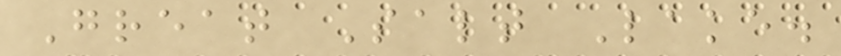Great Salt Lake.
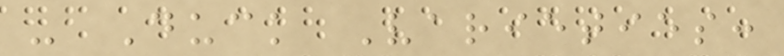- Duck Varieties:
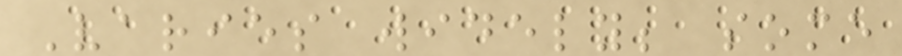Varies widely; some
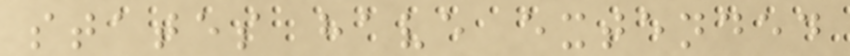states have extended
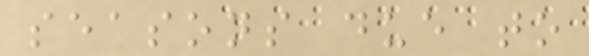seasons due to
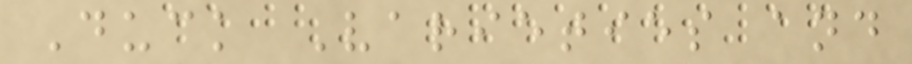Duck Varieties and
